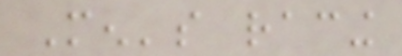Men's racing
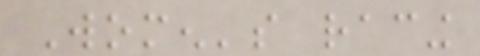Women's racing
